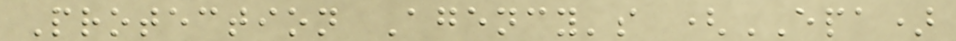Protection Agency's (EPA)
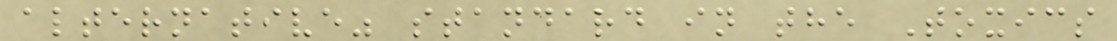alternative" standard in the Toxics
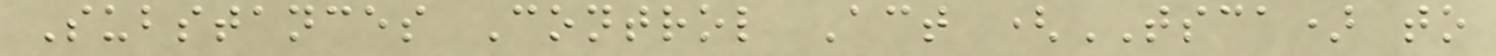Substances Control Act (TSCA) to
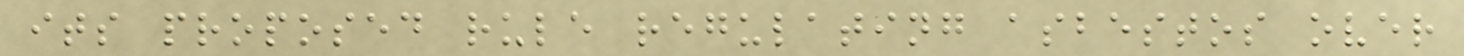its proposed rule regulating asbestos over
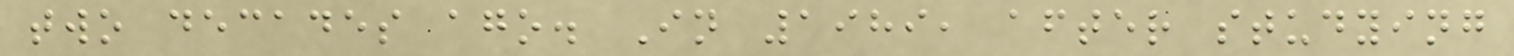two decades ago. In 1989, after studying
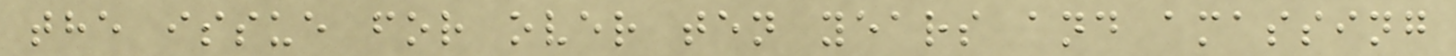the issue for over ten years and amassing
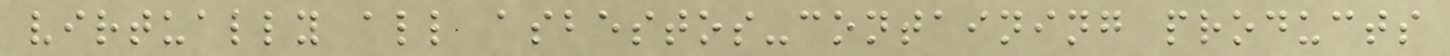virtually all asbestos-containing products
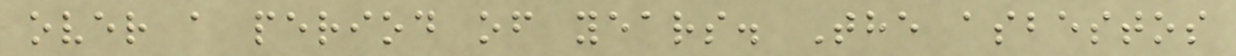over a period of years. The asbestos
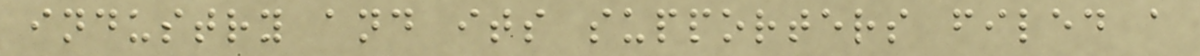industry and its supporters filed a
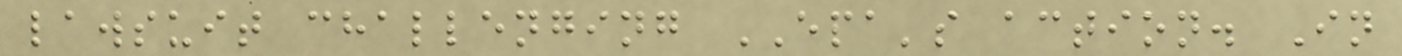lawsuit challenging EPA's action. In
